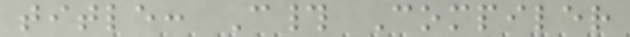title: C# Compiler
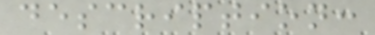description:
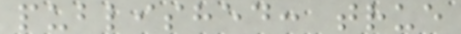published: true
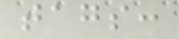tags:
